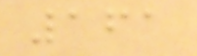161
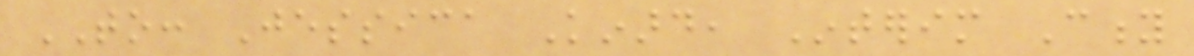TO: Jessica Kinard, Interim City
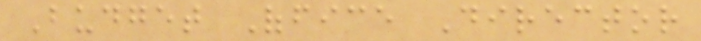Budget Office Director
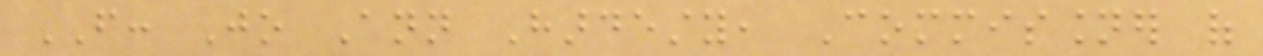FROM: Jo Ann Hardesty, Commissioner of
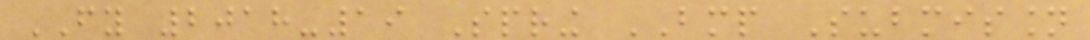FY 2018-19 Spring BMP Submission
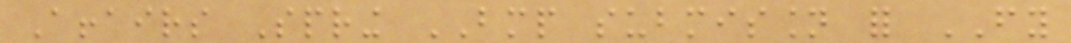Affairs Spring BMP submission for FY
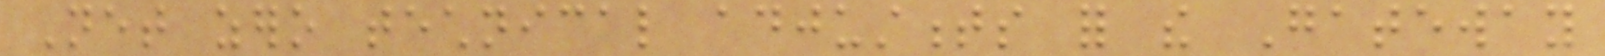Net zero technical adjustments for the Gateway
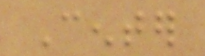Center
